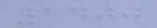1400
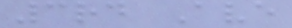3rd Ave
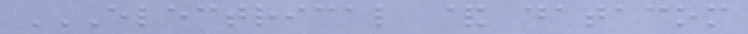ELECTRICAL & DATACOM
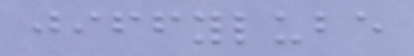jiffylube
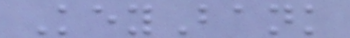KeyBank
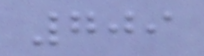709
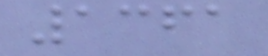1361
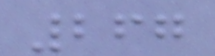267
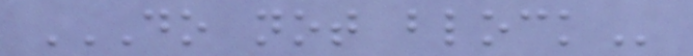DO NOT BLOCK
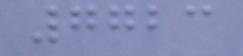7723
